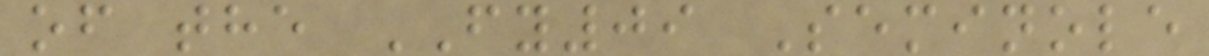of the FY09 Seminole
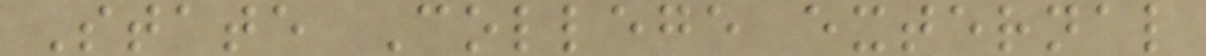State College external
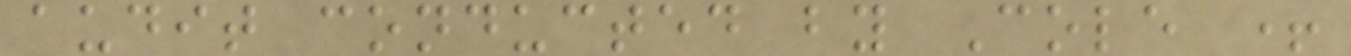audit conducted by Cole +
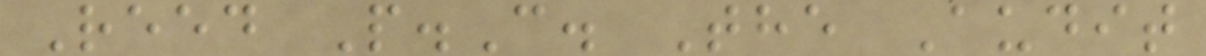Reed P.C. The Audit
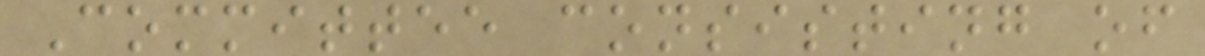Committee consisting of
